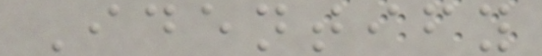Identify
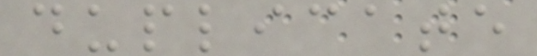duplicate
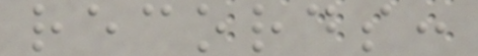records:
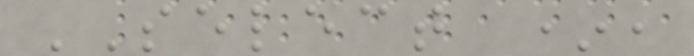SELECT *,
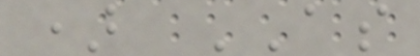) AS
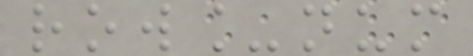row_num
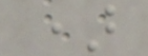)
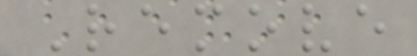Remove
